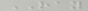RAY
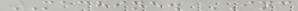MACHINE. INC
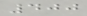400
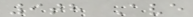9th Ave
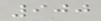900
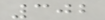302
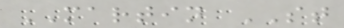MARTIN ST
